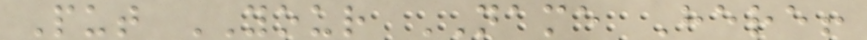Put YOUR NAME Here!
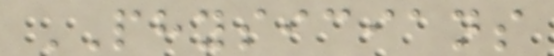PHYSICIANS
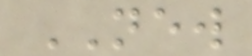NEW
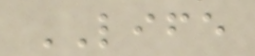LIFE
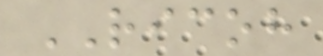RICOH
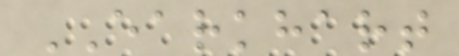EARKHART
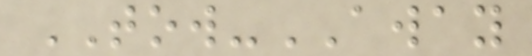TOW-AWAY
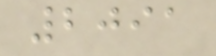2091
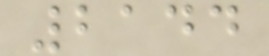2144
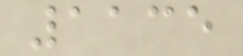1135
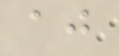aj
